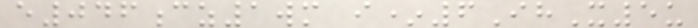e046cz1wm i*6IhX5u
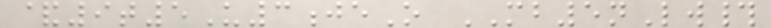&9t5U3jeO MB5nLw#
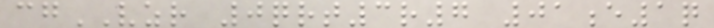cgVZR 0qrt3r7 01e1q
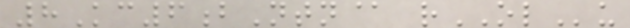8Kc6bNtn@ rOLu
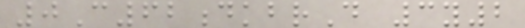0C62dkbrD 3y2
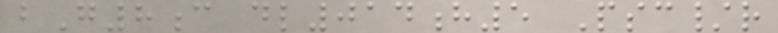bG8c dl014h5 Psc/r
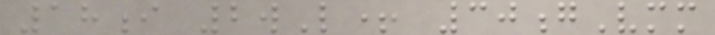18i 2wL+ 30gVmm
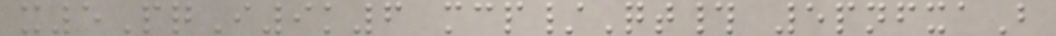x5PqI9k6 mcp/Qt# 5pnfxaB
